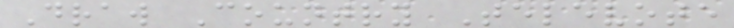Draw Country Televote
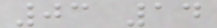03 14
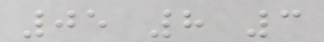05 8 3
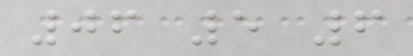06 5 6
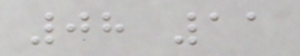08 11
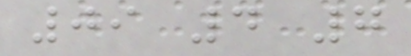09 4 7
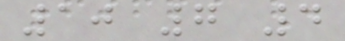10 7 4
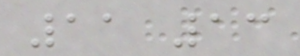11 13
